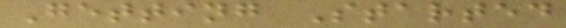Getting Started
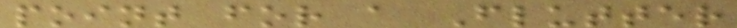point for a Flutter
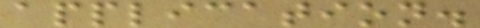application.
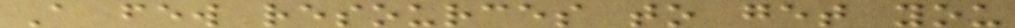A few resources to get you
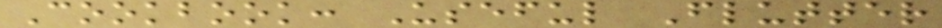Cookbook: Useful Flutter
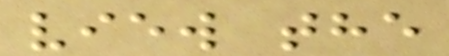view the
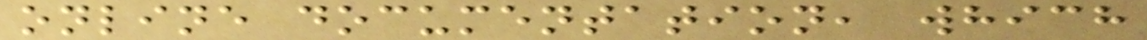online documentation, which
